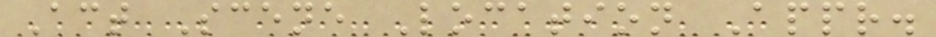Act Scene Location Appr.
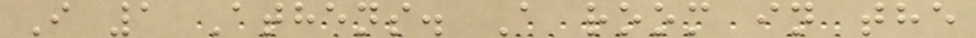I 1 Athens. A room in the
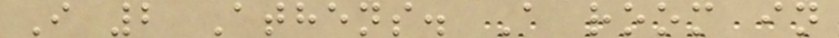I 2 Athens. A room in
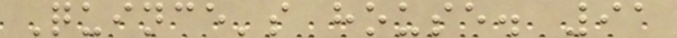Quince's house. 91
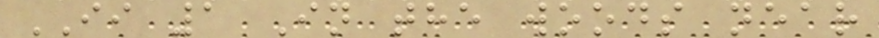II 1 In the woods near
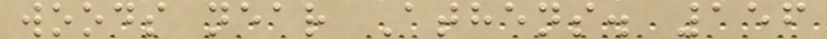woods near Athens. 156
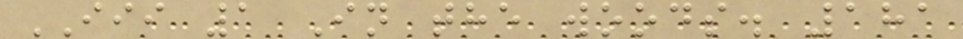III 1 In the woods. 181
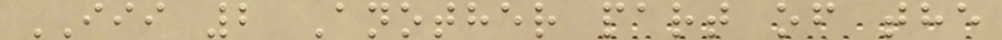III 2 Another part of the
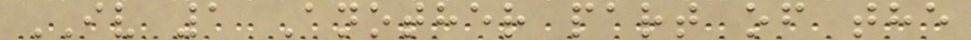IV 1 Another part of the
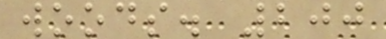woods. 200
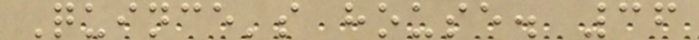Quince's house. 36
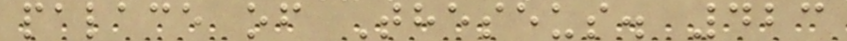palace of Theseus. 423
